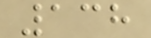138
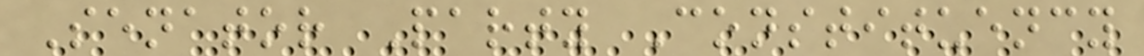Senator Party Constituency
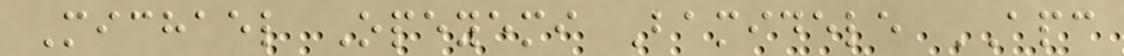Michael Opeyemi Bamidele APC
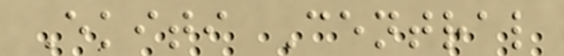Ekiti Central
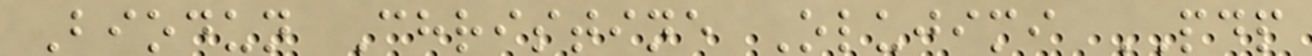Biodun Christine Olujimi PDP
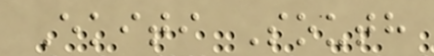Ekiti South
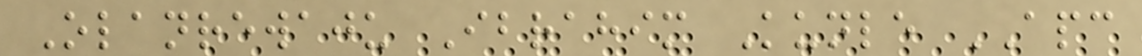Olanrewaju Ibrahim Kunle APC
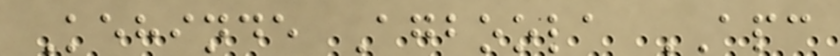Kehinde Agboola APC
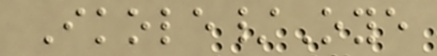Ikole/Oye
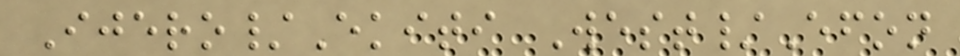Ijero/Ekiti West/Efon
